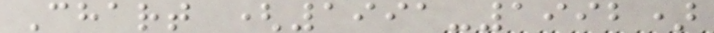Chart (1991-1992)
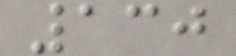130
